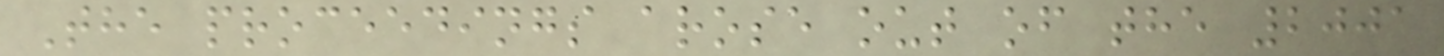The proceedings arose out of the 2001
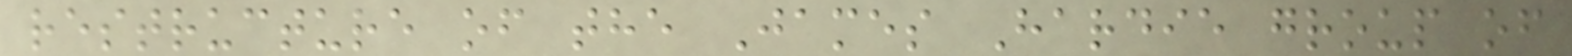restructure of the James Hardie group of
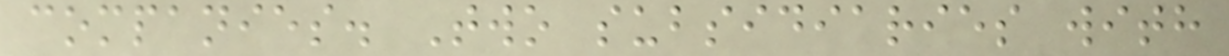companies. Two subsidiaries with
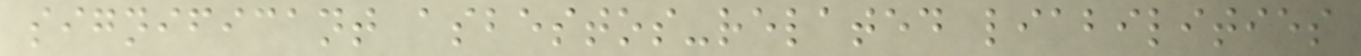significant asbestos-related liabilities
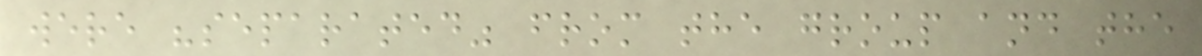were "separated" from the group and the
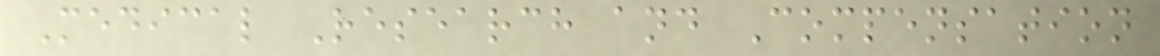Medical Research and Compensation
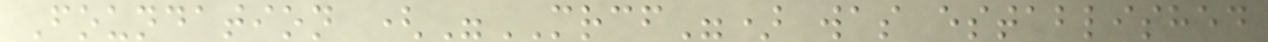Foundation ("MRCF") was established
